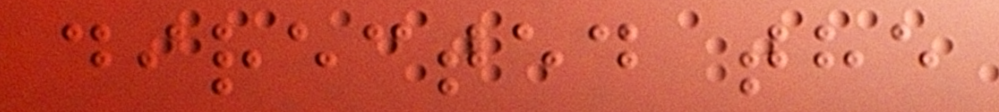directed the
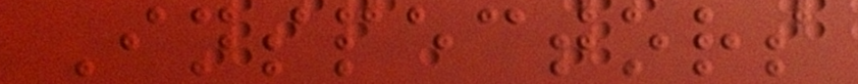Inspectors
